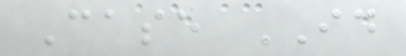Case ID
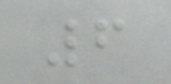6
